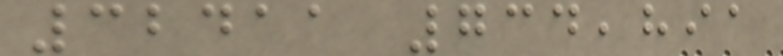32411 734,891
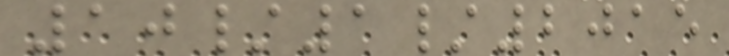10/1/2015
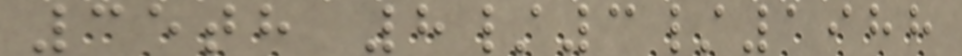35th 8/3/1988
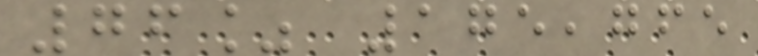76% 175,765
